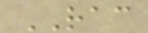RAC
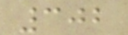302
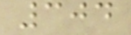304
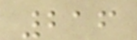216
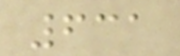631
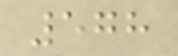578
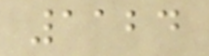1124
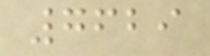7629
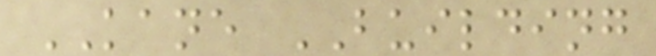KANE BUILDING
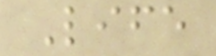Life
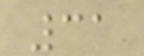31
